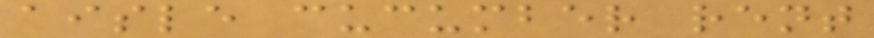aisle cucumber rent
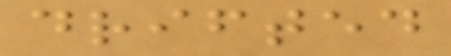drifted
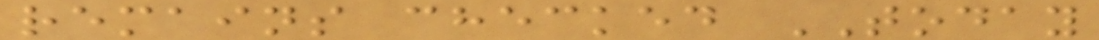remains checked TODAY
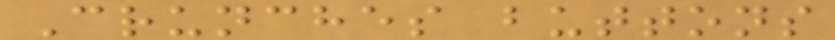Crunches buttons
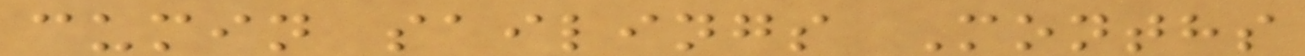cumin sailings Months
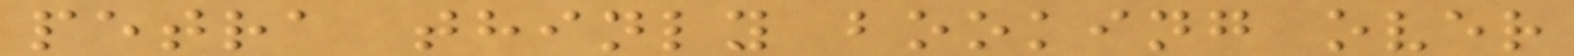petra thinly booking over
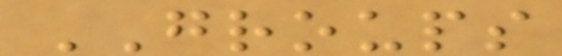GROUPS
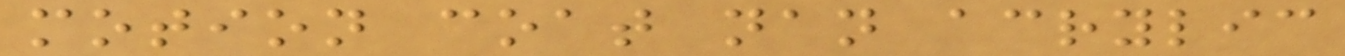motion coat nan acrylic
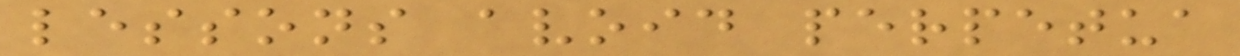lessons avoid perpetua
